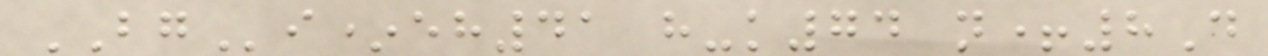BGi*eh41 h-k74 n+8D
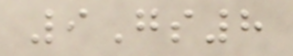9Gs8
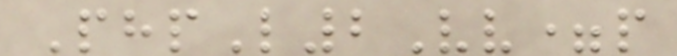PhpL2Vv=p
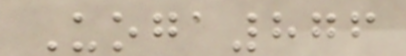Uoga876
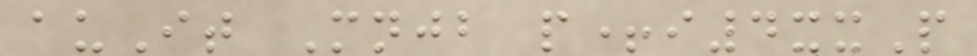auIt Mnjb p+i4xxP
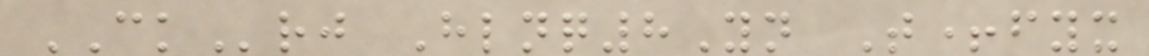CKrj Hlnq8Yn T+fyx
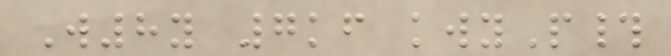W8y 7kf kwyP#
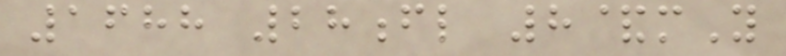1688 28fl 8&mY
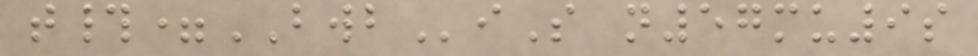t#=BWBiS n57mu9s
